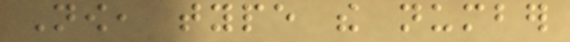Now, type the number
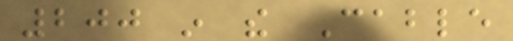200 in the Cable
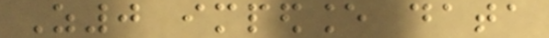Z0 impedance data
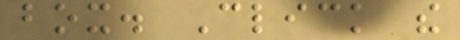box. Click the
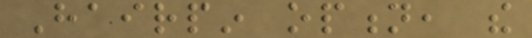Hairpin option, the
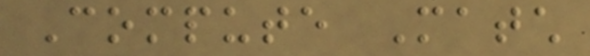Compute Match
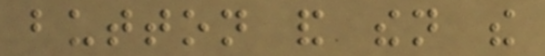button and then the
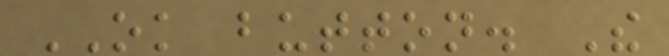OK button. The
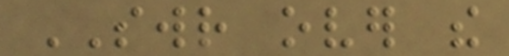SWR over the
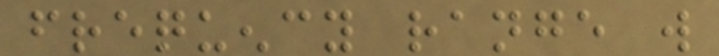frequency range will
